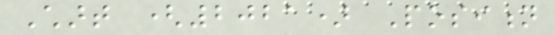Chart (2021) Position
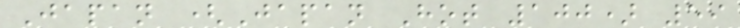Japan (Japan Hot 100) 59
